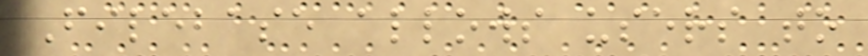Filebase allows users to
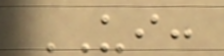UI:
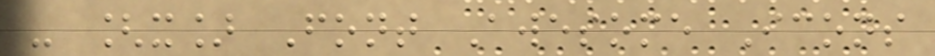- [x] Font Awesome Icons
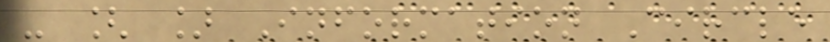- [ ] Information Circle
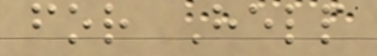for Help
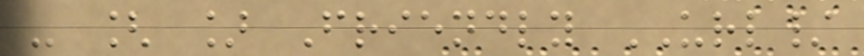- [ ] Friendly URL/
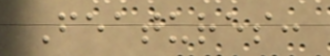Features:
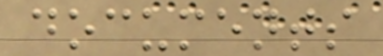documents
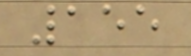155
